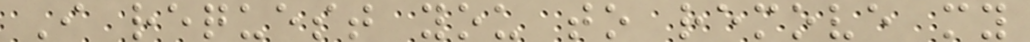I request you to remove my
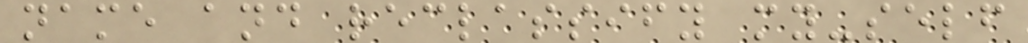name and reclassify my-self
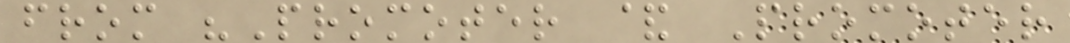from "Promoter & Promoter
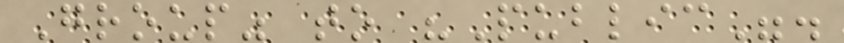Group" to "Public".
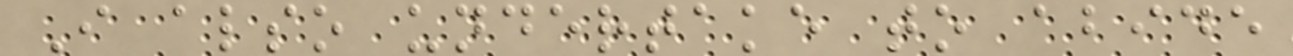I also undertake to abide
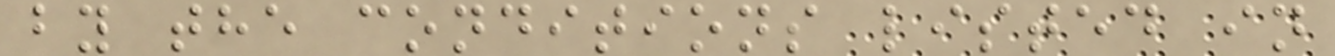by the conditions listed in
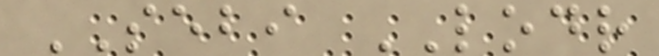SEBI LODR
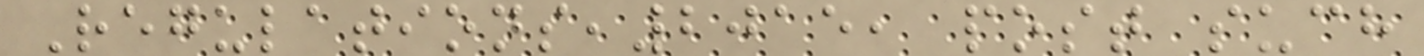Regulations,2015, post such
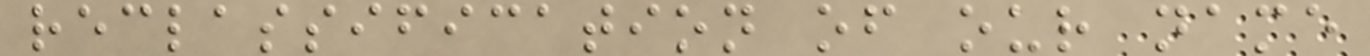reclassification of our name
